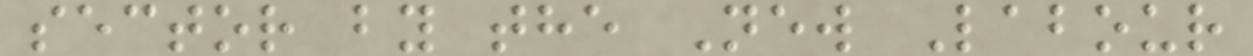sector by the New Labour
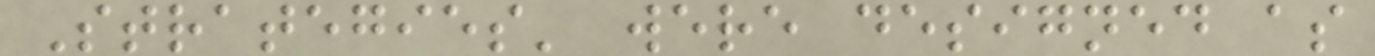Strategies' were designed as
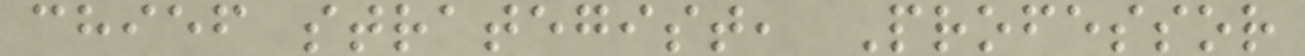chief strategist, Professor
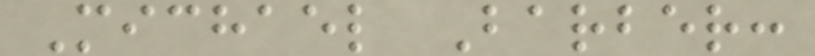Michael Barber:
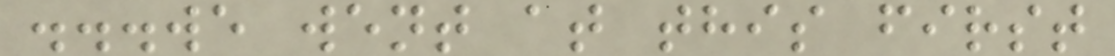...we went at this first
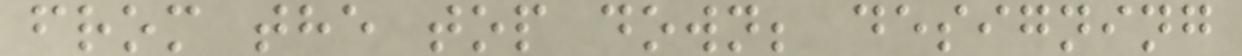from the top down; designing
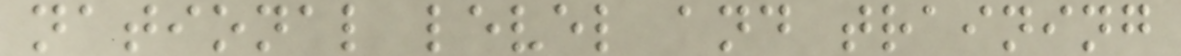national level and training
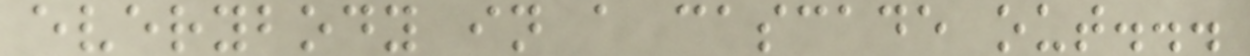everybody in a cascade out...
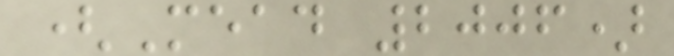(Mead 2006)
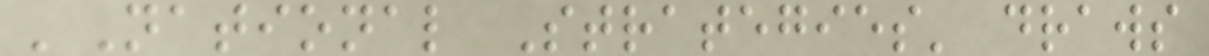'National Strategies' draws
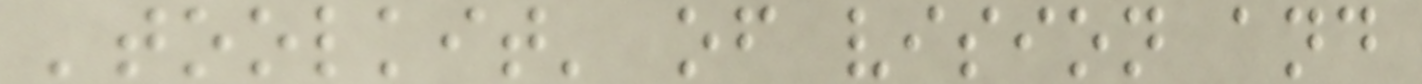'toolkit' of vision and
